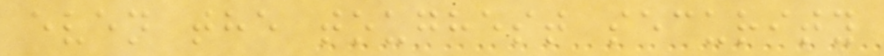even the toughest security
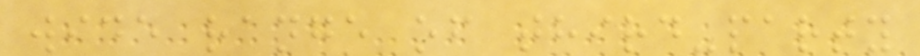wide range of third-party
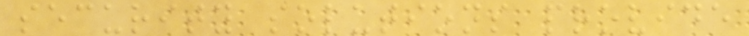security solutions provide
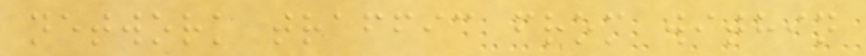network traffic from within
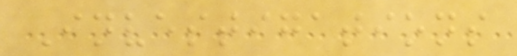Investigations
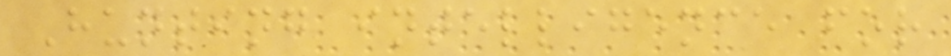Hunting intelligence for
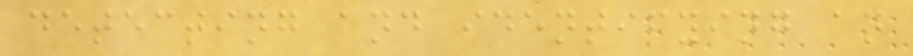detecting and identifying an
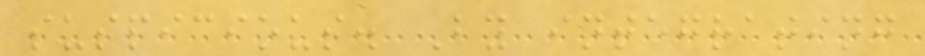suspicious. By integrating
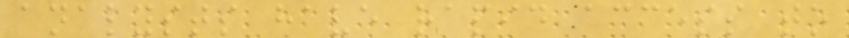analysts have rapid access to
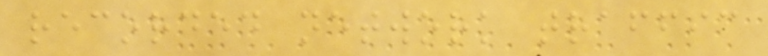recorded network traffic
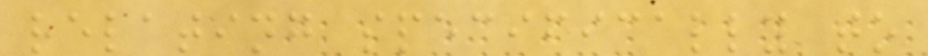relating specifically to
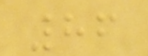86
